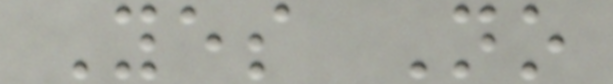Yes No
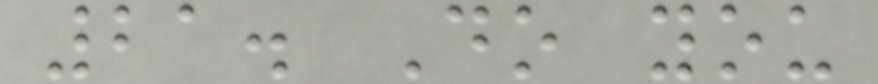21. Do you
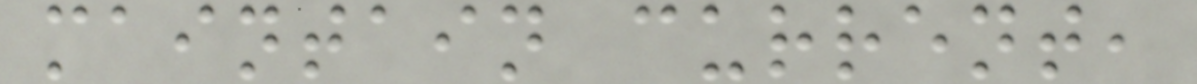maintain current,
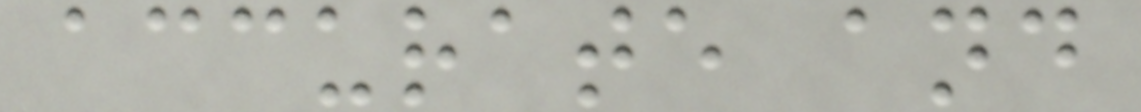accurate and
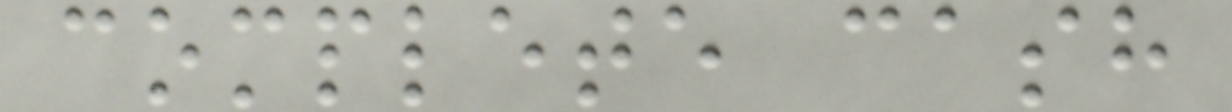complete cash
